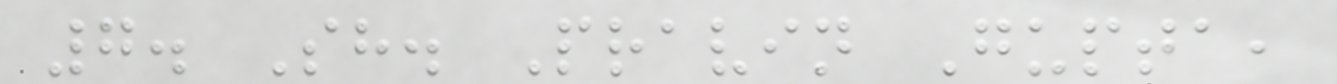7. Sh. Pravin Gupta,
